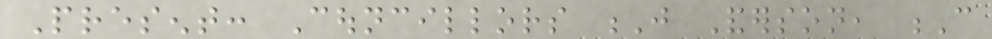Present: Councillors J Anderson, C
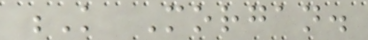K Morgan.
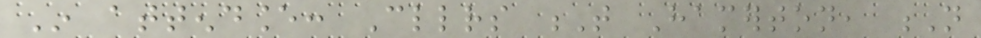In attendance: Cllrs T Hamerton, N
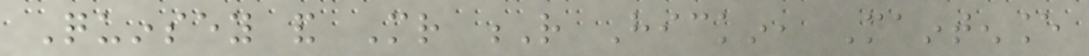Quinsey and Mr R Hickin, Maintenance
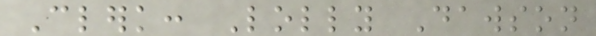Clerk: Lolly Dawson
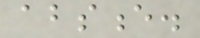absence.
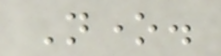None.
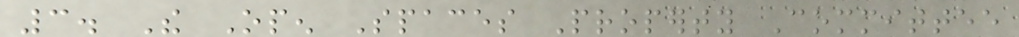3. The Open Spaces Property Committee
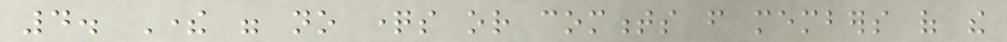4. There were no questions or comments from members of the
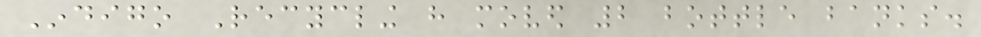Indigo Recycling have moved 2 bottle banks.
